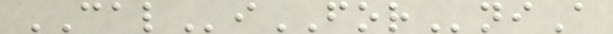CALiFORniA
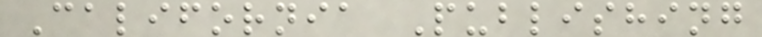California Publishing
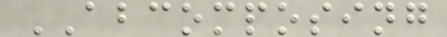ABCOMPOSING
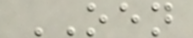OEN
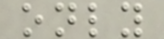only
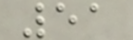51
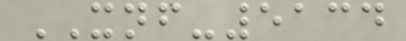XNF-5134
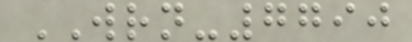WRN-7790
